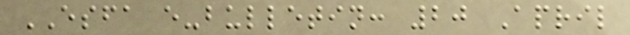ESFA e-bulletin: 20 April
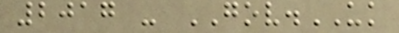2017 - GOV.UK
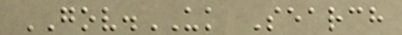GOV.UK Search
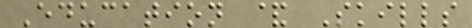Education & Skills
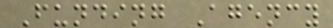Funding Agency
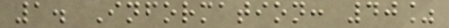1. Information: 40%
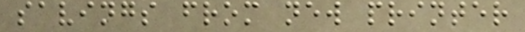savings from new printer
